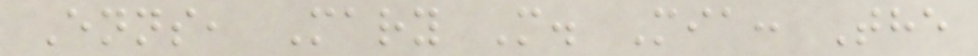Enns, Mary M. Mia: The
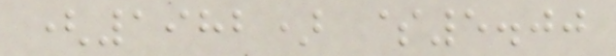(1982) $5.00
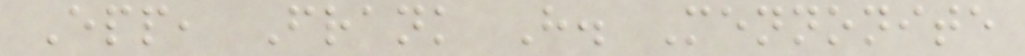Epp, Frank H. Mennonite
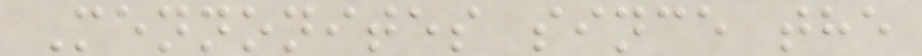Mennonites since the
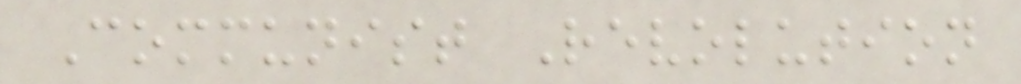Communist Revolution
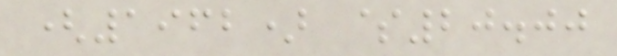(1962) $20.00
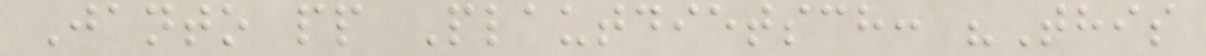Janto pp Plautdietsch: "This
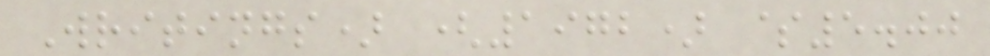Writings) (1972) $5.00
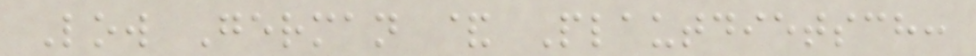Low German & Plautdietsch:
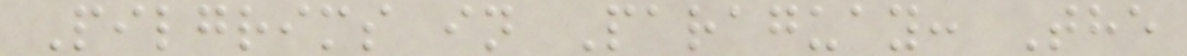Pilgrims in Paraguay: The
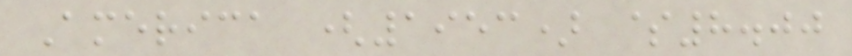America (1953) $8.00
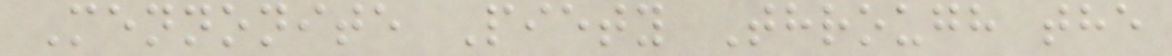Mennonite Piety Through the
